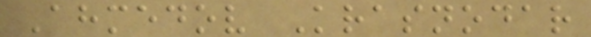Ahmedov Krasnodar
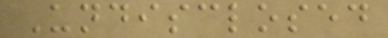Undisclosed
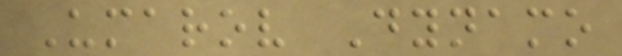Umarov Dynamo
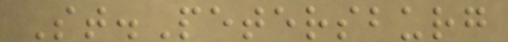St.Petersburg
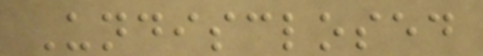Undisclosed
